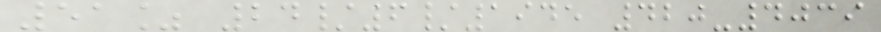51% 24/6/1945 420-4039
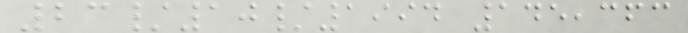23/10/1994 145,363
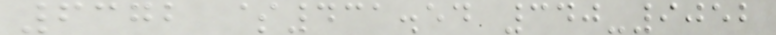6372 $431.54 340-9052
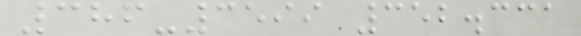386-3599 352.331
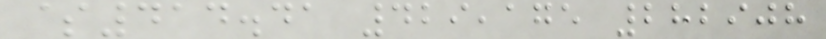$414.41 429,175 282908
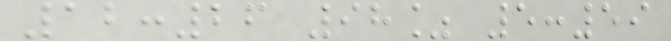12:26 98% 5:59
